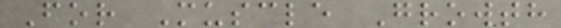For Muscle Growth
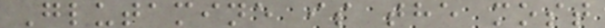Glutamine is the most
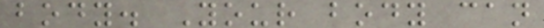body. Your body can
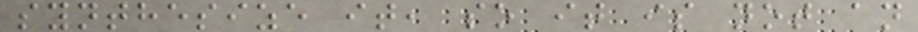synthesize it, so it is not an
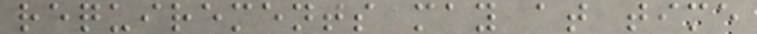requirements may at time
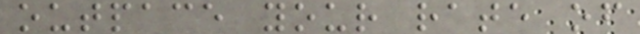outpace your rate of
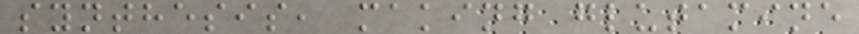synthesis, making glutamine
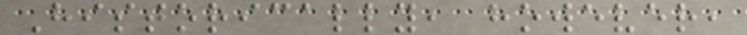Historically, however,
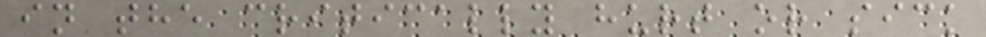in the critically hurt or sick
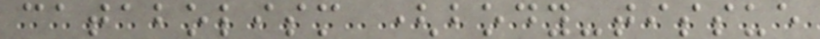catabolism (body-tissue
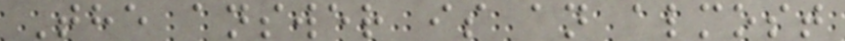The answer is an almost
